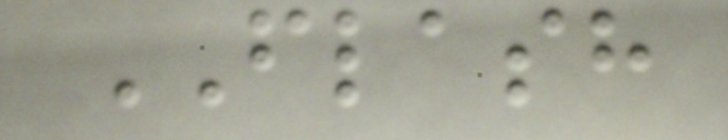FLASH
